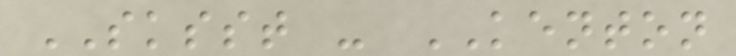SKSST - KENTON
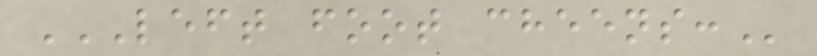LEFT FOOT CHEENS:
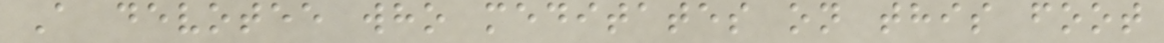A devotee who meditates on this foot
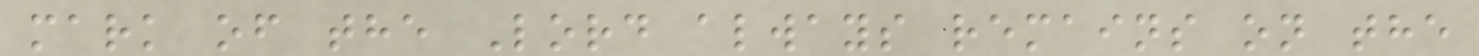mark of the Lord always remains on the
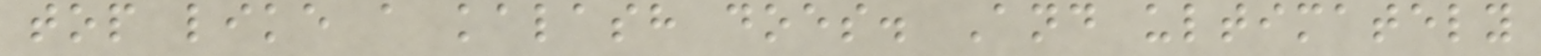top like a kalash does. And ultimately
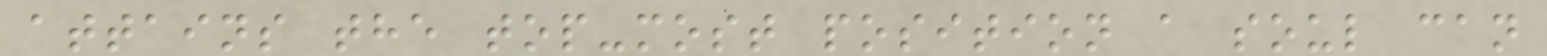attains the top-most position a soul can
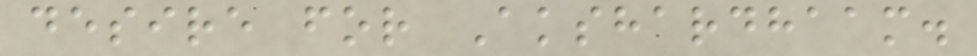desire for Akshardhaam.
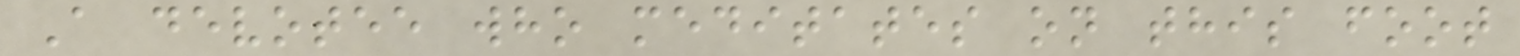A devotee who meditates on this foot
